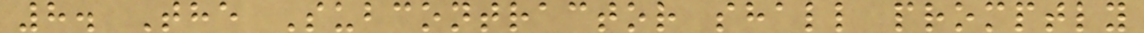8. The Subcontractor shall promptly
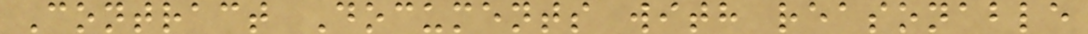Contract Documents with reasonable
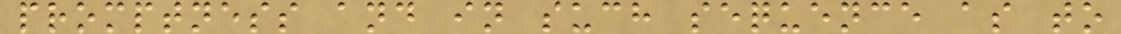promptness and in such sequence as to
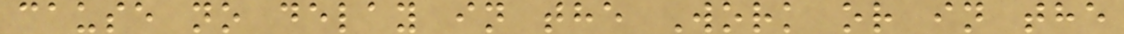cause no delay in the Work or in the
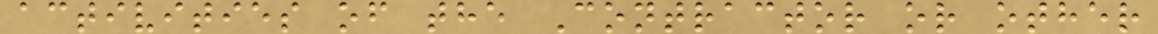activities of the Contractor or other
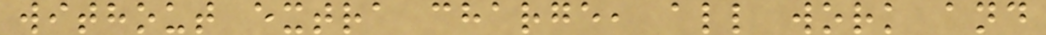without extra charge, all work and
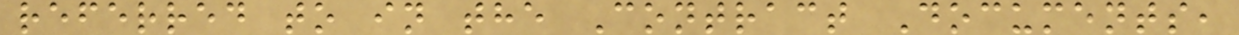referred to in the Contract Documents,
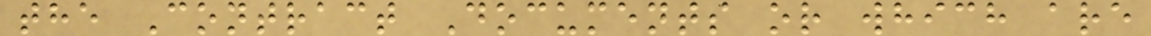the Contract Documents or which are
